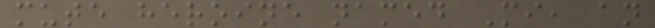mute heroine named Mi, an
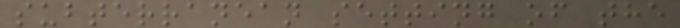subterranean setting of the
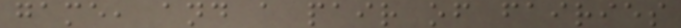game, and a pair of fairies
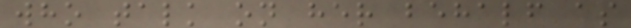who talk on her behalf as
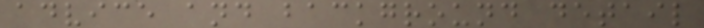advice and background detail
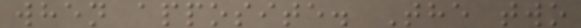when apposite. The two
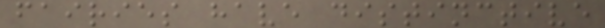fairies have distinctive
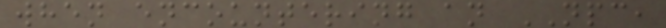when encountering an NPC,
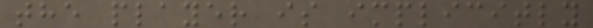the player is implicitly
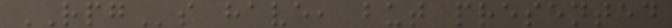RPGs have, but presented
